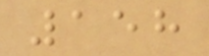158
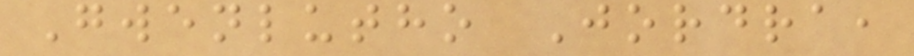Gwenlutho Jordra,
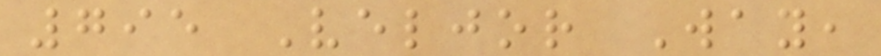795 Veljor Way,
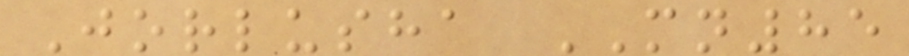Jorlusha MN85
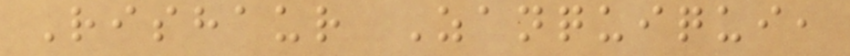Rishaur Zanquiqui,
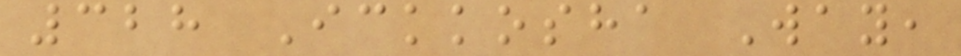328 Ickkosha Way,
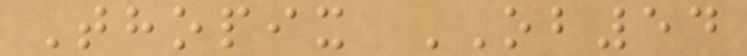Thopix OB54
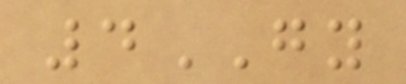4GY
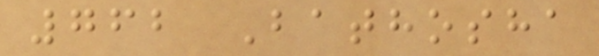762 Bathosha
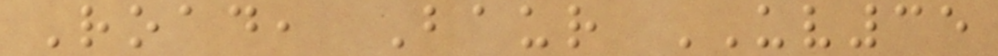Road, Baur UV35
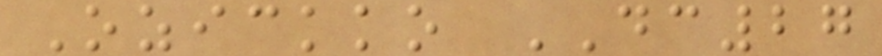Ozickko DC27
